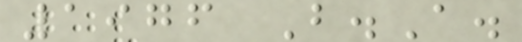1976 B.A.
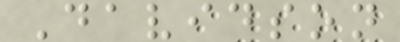Davidson
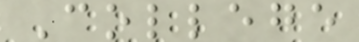College
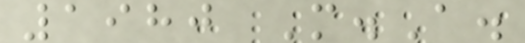1980 M.A.
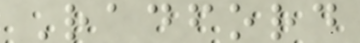Radford
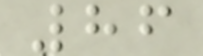86
